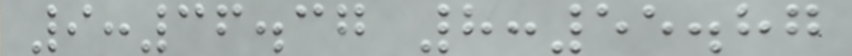9:36.37 8:55.87
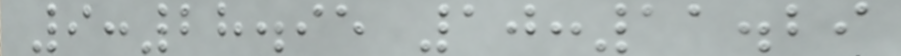9:28.95 10:11.29
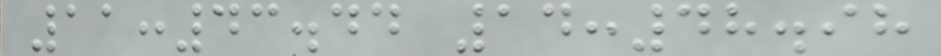11:43.44 14:48.98
